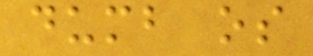dumb os
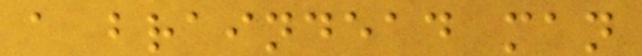a braindead man
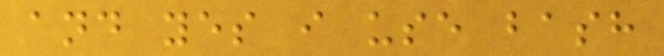and yes i use bash
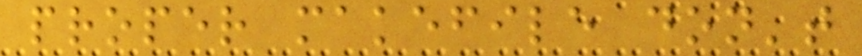proper makefile don't
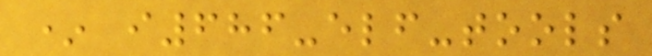* i686-elf-tools
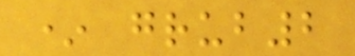* grub2
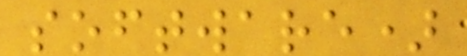software)
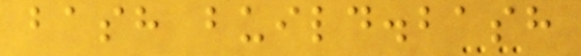bash build.bash
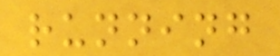running
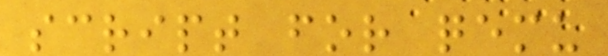script for qemu
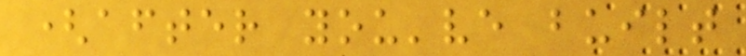(after you've built
